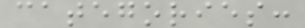categories:
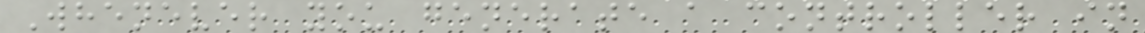Whenever you generate a controller in
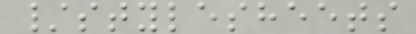/stylesheets
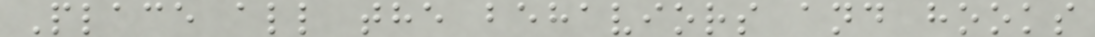Place all the behaviors and hooks
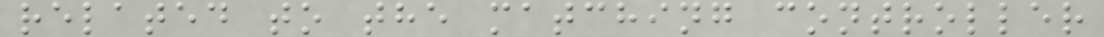related to the matching controller
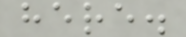here.
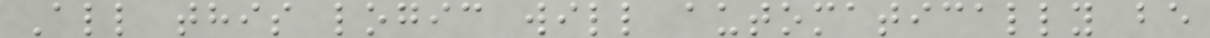All this logic will automatically be
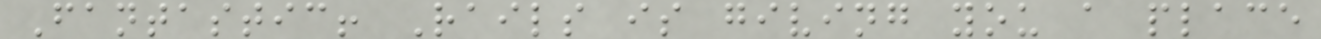Fantastic! Rails is giving you a place
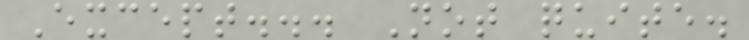Except... Not quite.
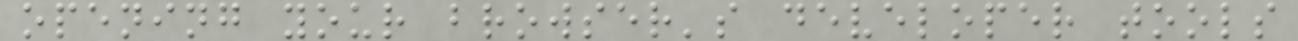opening your browser's developer tools
